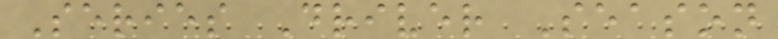Series Driver Season
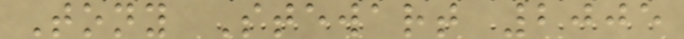Tony Stewart 2005
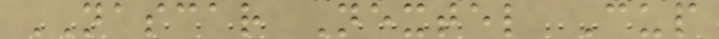NASCAR Nextel Cup
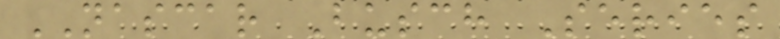NASCAR Busch Series
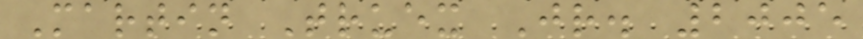Martin Truex Jr. 2005
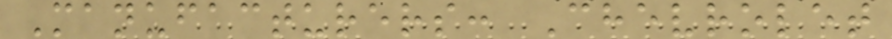Manufacturers: Chevrolet
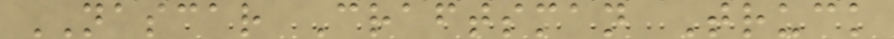NASCAR Craftsman Truck
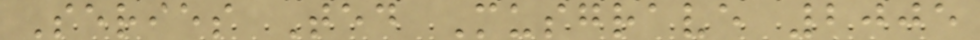Series Ted Musgrave 2005
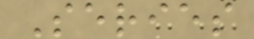Series
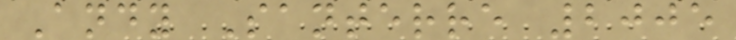Andy Santerre 2005
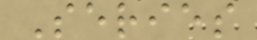Series
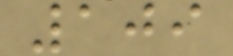109
